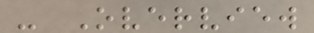- Overview
